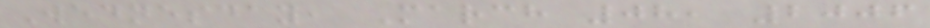Wednesday, March 08, 2006
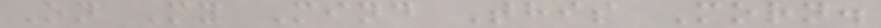On My Mind This Morn.
